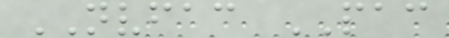NVFAC PAC
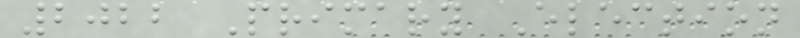2022 Primary Election
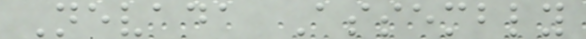Nevada Assembly
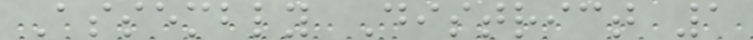Assembly District 1
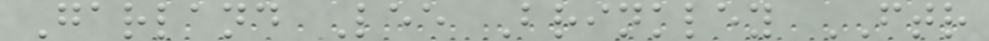Garland Lee Brinkley FTR
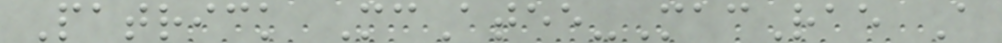Patrick McAtee-MacRae A
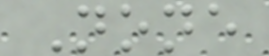None
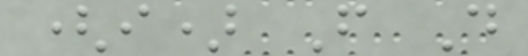(i) F D
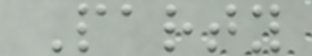Party
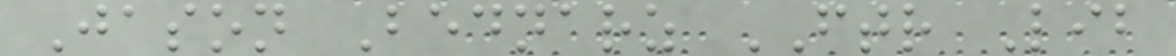Jason Bednarz FTR Lib
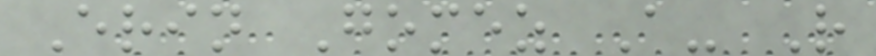Erin Gomez A- R
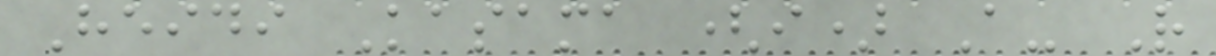Heidi Kasama (i) A- R
